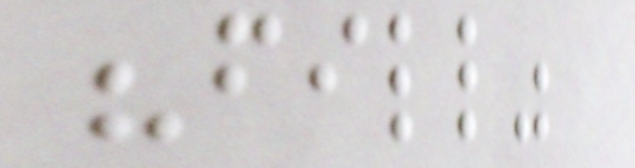"fill"
